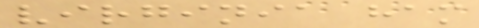virginia ham
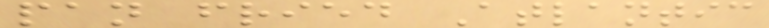pan fried Atlantic
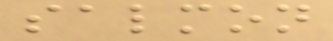salmon
